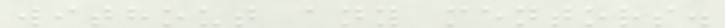without any mentors.
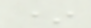*
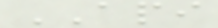API
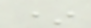*
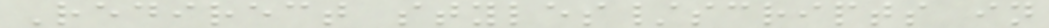Redirect styles/scripts in
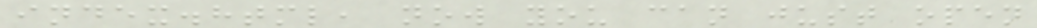index.html, now you can just open
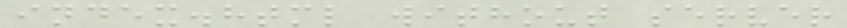index.html without server
